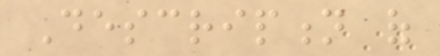Description of
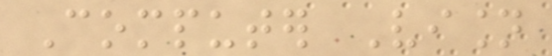Computer Vision
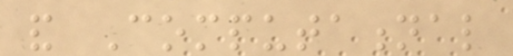and Computational
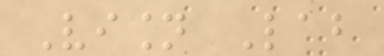Vision Lab
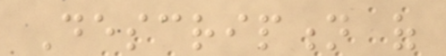Description of
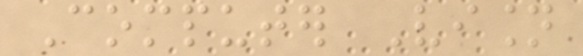Computer Vision
